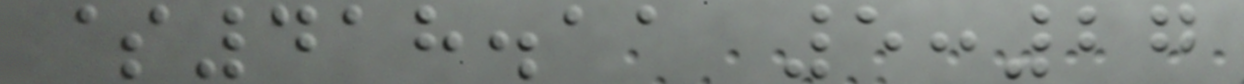$418.11 5:27
